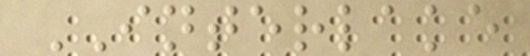INTERLAKE
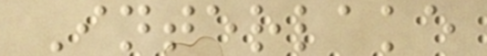Interlake
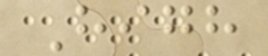High
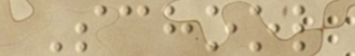School
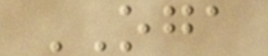OGA
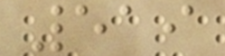519
